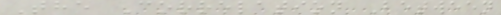The Correlation Between
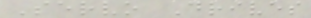Servo Drives
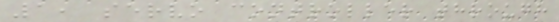1, servo controller through
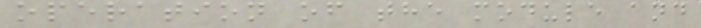operation of the module and
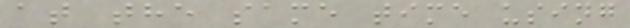at the same time using
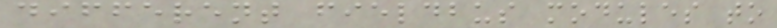different fieldbus modules to
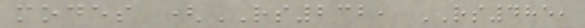modes (RS232, RS485,
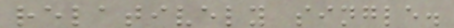relatively single.
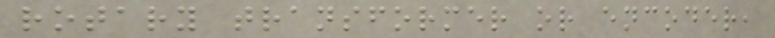rotary transformer or encoder,
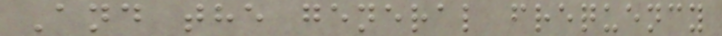And the general frequency
